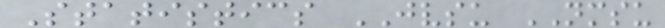Statistics JVSU NMSU
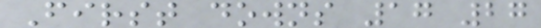First downs 17 27
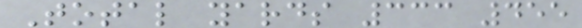Total yards 333 455
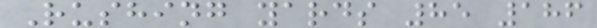Rushing yards 85 186
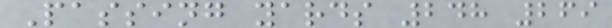Passing yards 248 269
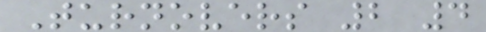Turnovers 2 4
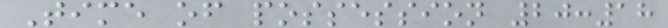Time of possession 20:18
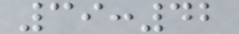39:42
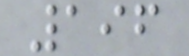196
